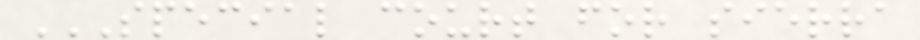SPECIAL COURT FOR SIERRA
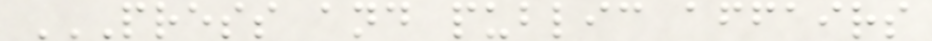PRESS AND PUBLIC AFFAIRS
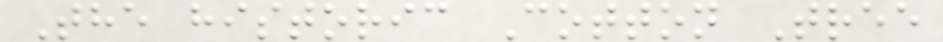The historic Cotton Tree
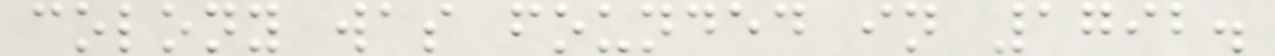colony was founded in 1792.
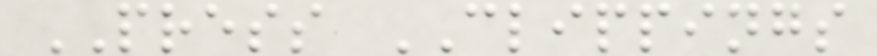PRESS CLIPPINGS
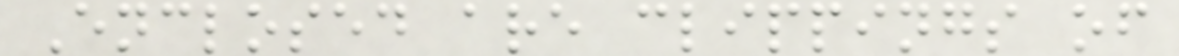Enclosed are clippings of
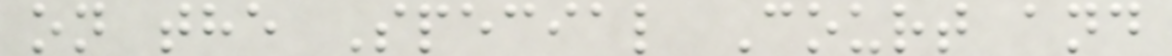on the Special Court and
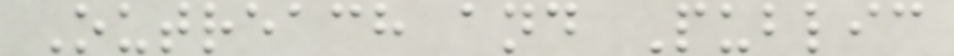Outreach and Public
